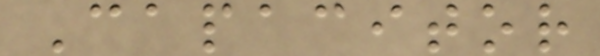Capacitor
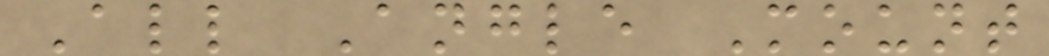All Angle Mount
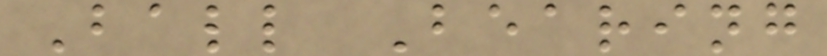Ball Bearing
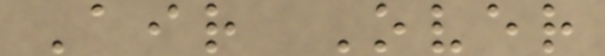Air Over
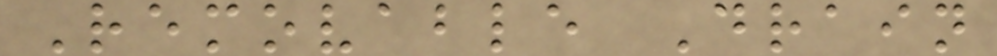Removable Drain
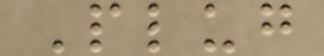Plug
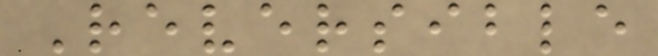Reversible
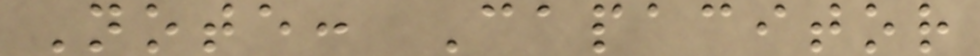Note: Capacitor
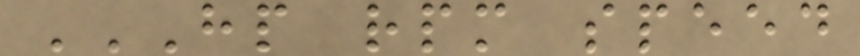HP RPM SPEED
